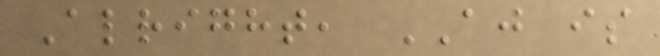Alright, AJ is
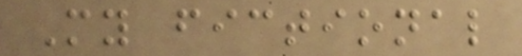My fictional
